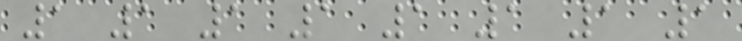1 1 1 1 1 1 1 1
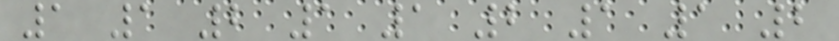1 1 2 1 1 2 1 1 2
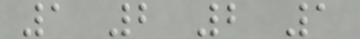1 2 2 1
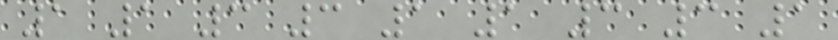1 1 3 3 1 1 3 3 1
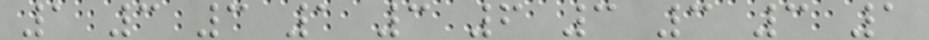1 3 3 1 3 6 3 3 3 1
